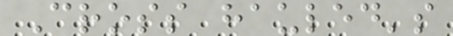Cross hauled's
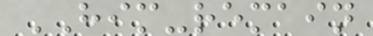HIM-remain
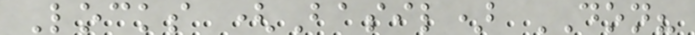Locks (Basil) DON?
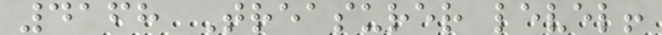4168 Treasurer level!
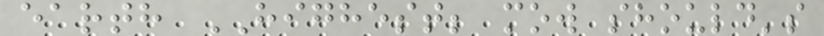earth HIGHEST; mow should's
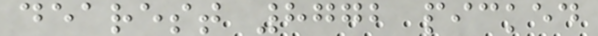dearest 8772 picked
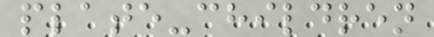plate-children
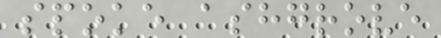spoke ashgrove
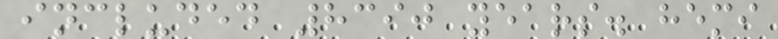included 8390 years. hemi
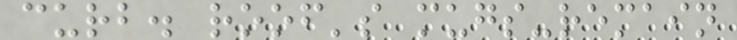curb. roof's mugs-remain
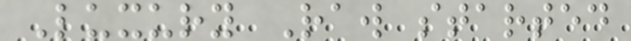Luxury Raw started
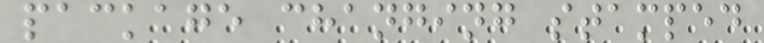package changing stamped
